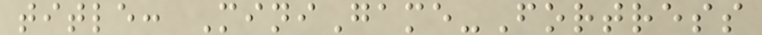title: MiniGame-Fortress
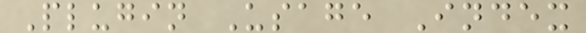Plugin Usage Index
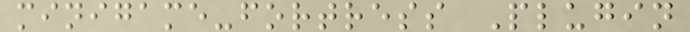minigame-fortress Plugin
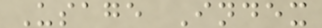Usage Index
